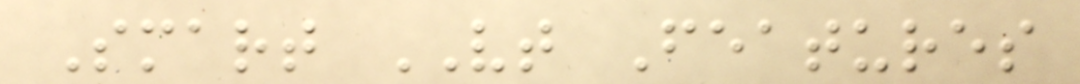Smart VT Features
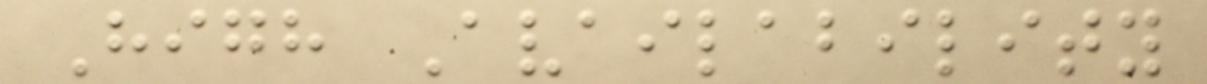High Availability
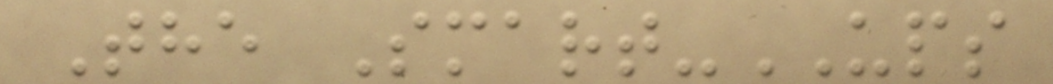The Smart-UPS
